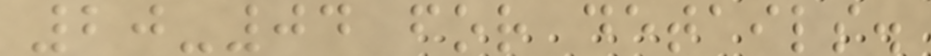20-04 for details.
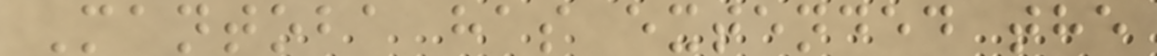Mantoba has extended the
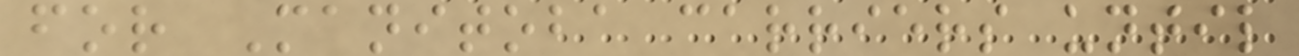for Manitoba carriers until
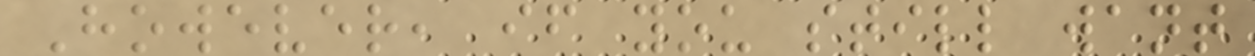However, if you still want
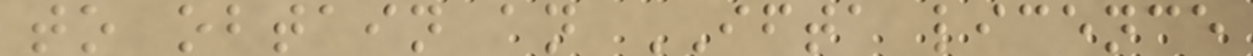to obtain an IFTA licence
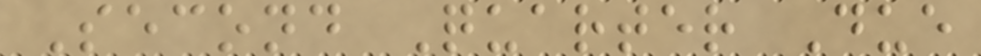Second Quarter Due
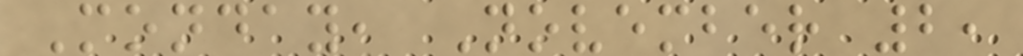Monday, November 2,
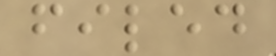filed
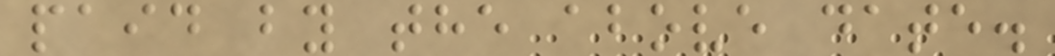paid by the above date.
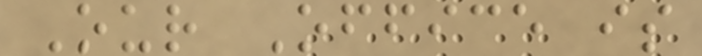Our Office is
